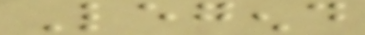Legend
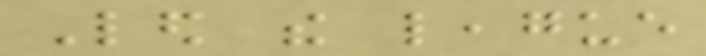Led the league
